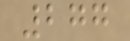277
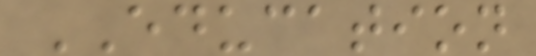EDUCATION
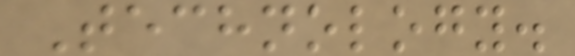Technology.
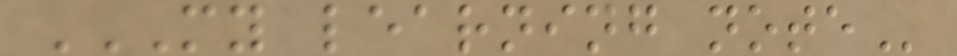MY LEARNING NOTE
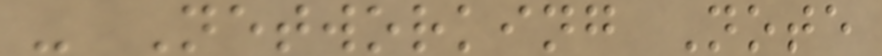- Networking Note
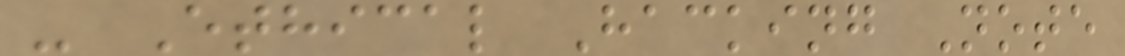- Ethical Hacking Note
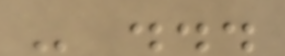- ...
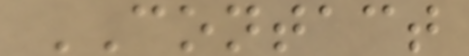CONTACT
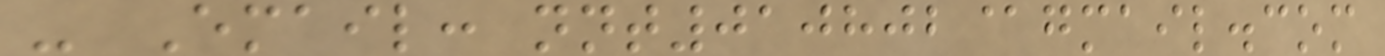- Email: nnt010802@gmail.com
